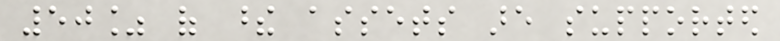50% of these assets are supported
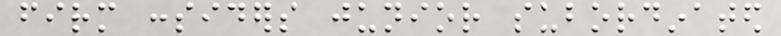firm considers junior subordinated
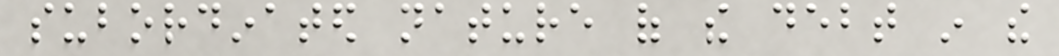subordinated nature of the debt in the
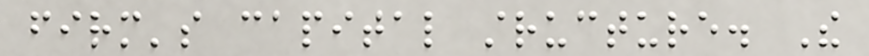firm's capital structure. The
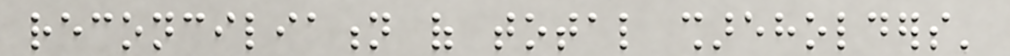reconciliation of total shareholders'
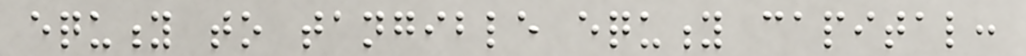equity to tangible equity capital:
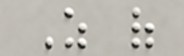As of
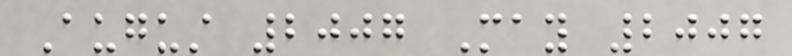August 2007 May 2007
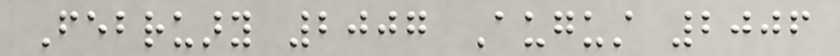February 2007 August 2006
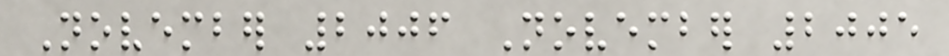November 2006 November 2005
